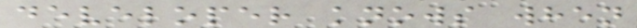developer knows when
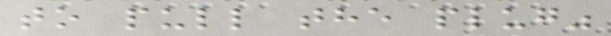to pull the plug"
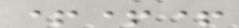+++
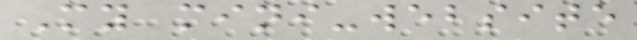My mini-website
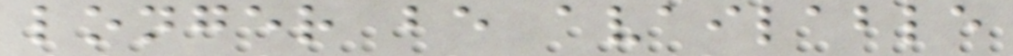longer be available
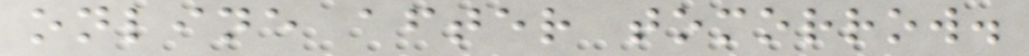online after tomorrow.
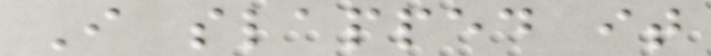I slapped it
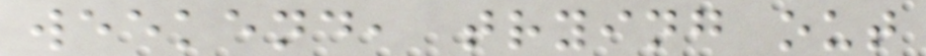weekend, trying out
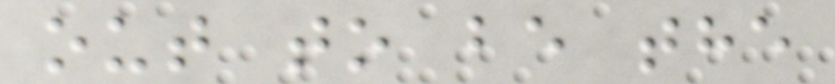out to be the
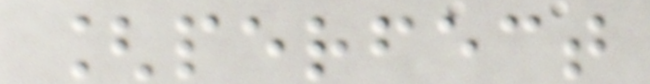[perfect
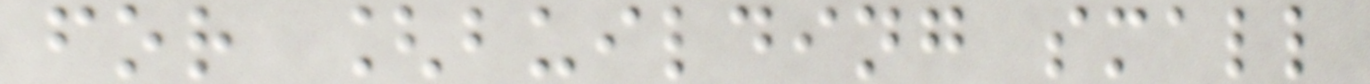for [building small
